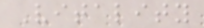Vitality
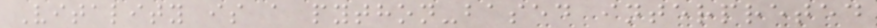Vitality is a python-based interpreted
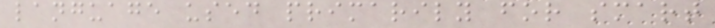language used primarily for smart
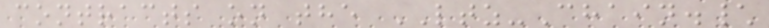contracts on the LTZ-Chain.\
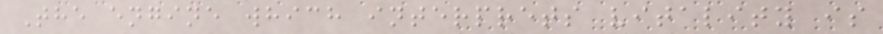The engine which interprets vitality is
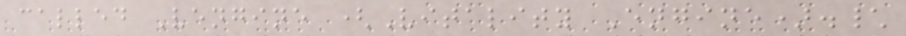called Vengine (Vitality Engine).\
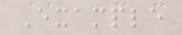Example
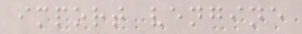import vengine
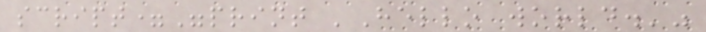script="print 'Hello world.'"
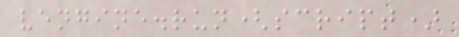vengine.run(script)
